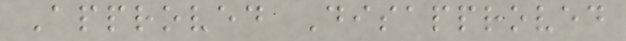Approved Disapproved
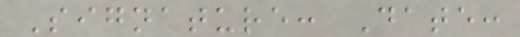Signature: Date:
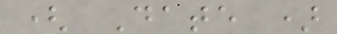( Date )
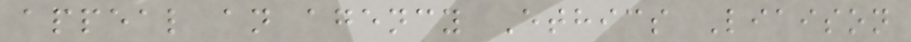appeal an agency Ethics Liaison
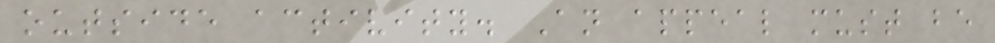outside activity. An appeal must be
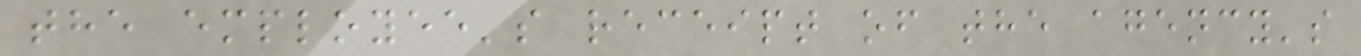the employee's receipt of the agency's
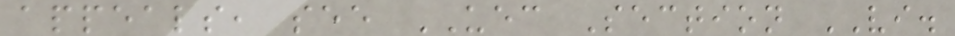appeals, see UEC Section VI.
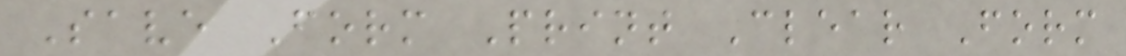Save Form Print Clear Form
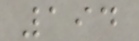194
